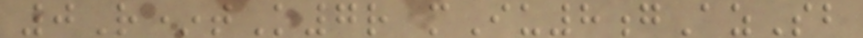0R*tK7r mIu8gAzSb
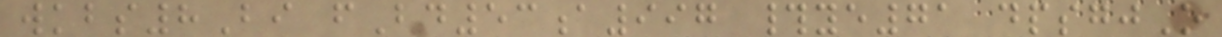wkbs8Bi fBd53a997 #ye71 dpsgjO
